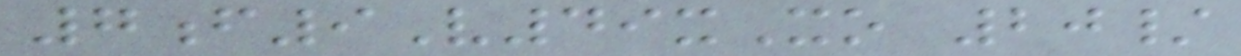7f9V49xXo 20/
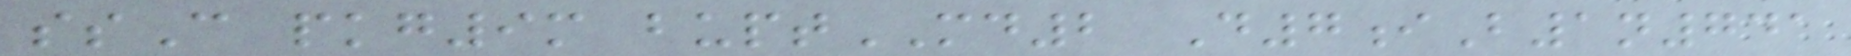ssC pkg9m buptMD2 D7iB1n741
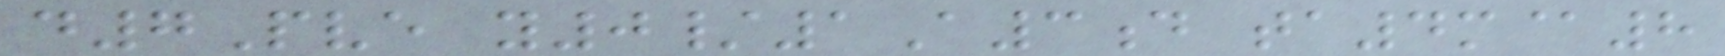d7Pve y0/1A3d ta4m@8
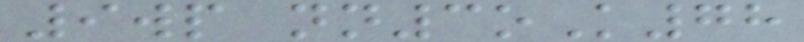9wp nn3oK78
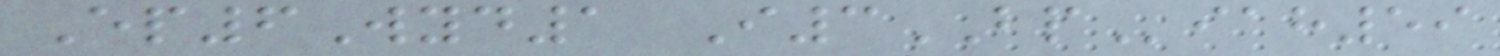Ep6Wyd1 I3BPiah59
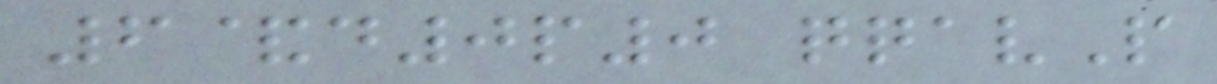6&d0p0 qqavP
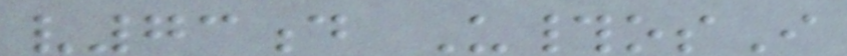v73d U#osI
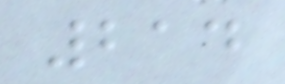214
